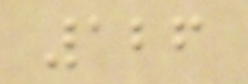126
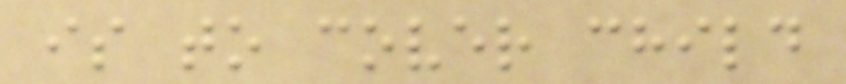is to cover child
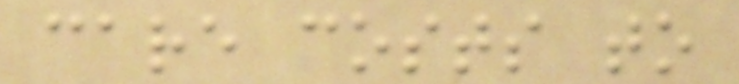care costs to
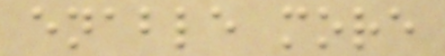enable more
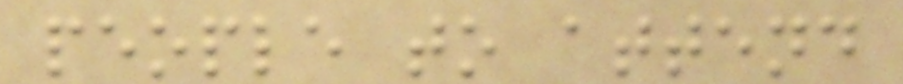people to attend
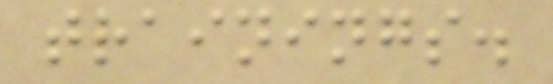trainings.
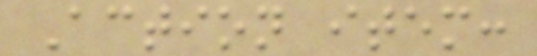Action item:
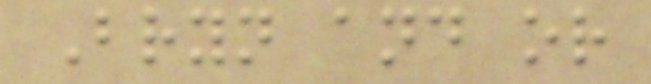Bryn and or
